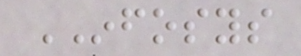INFOSYS
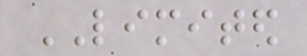LIMITED
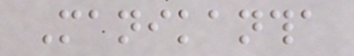Manikantha
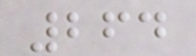264
